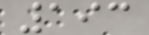193
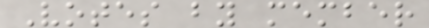Votes by member
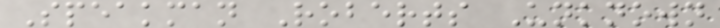Speakman Roberts Unknown
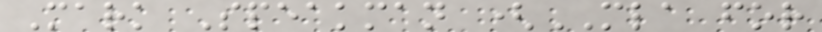Mark Speakman (MLA for
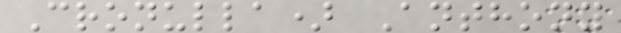Cronulla) Anthony
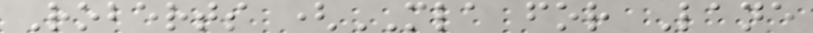Roberts (MLA for Lane
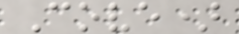Cove)
